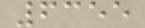6355
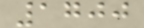1700
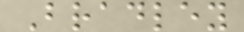Bradley
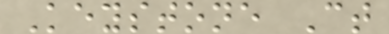Keystone Ct
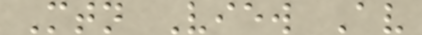Mtn View Av
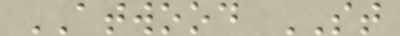ATWOOD ST
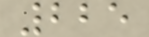225
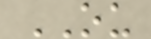OU
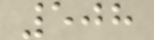508
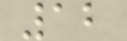12
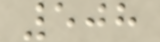508
